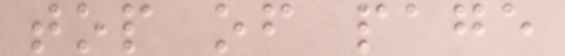top of page
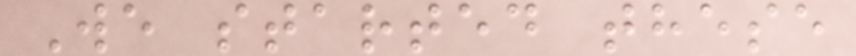We started these
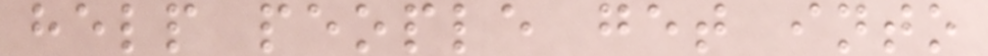help people get into
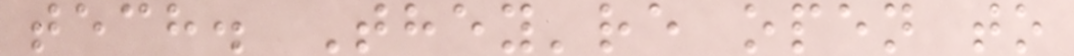tech. They're open to
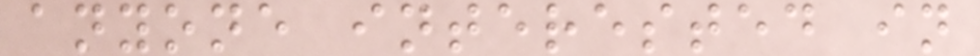anyone interested in
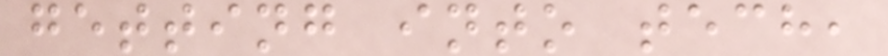getting into tech,
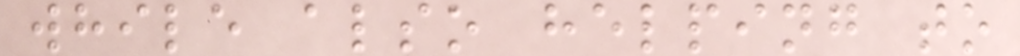while also helping to
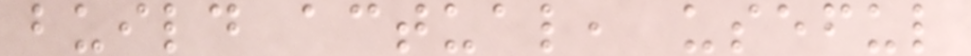build actual, useful
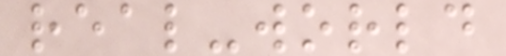real-world
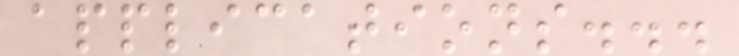applications...
